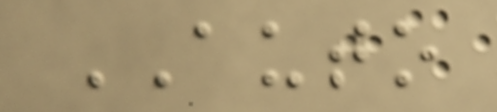AUTO
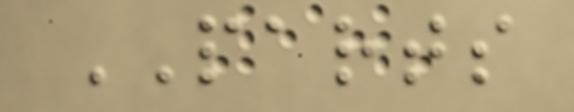PARTS
